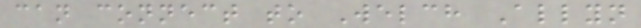can connect to Welch Allyn
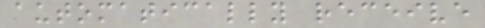automatically receive
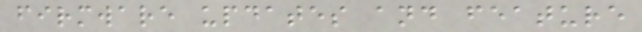firmware updates and feature
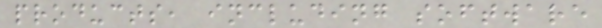products, including software
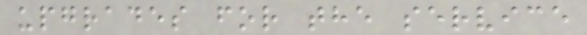upgrades for the service
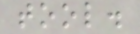tool.
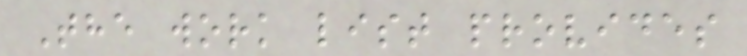The work list provides
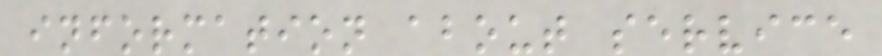information about service
